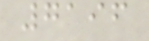7196
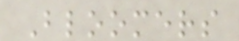Bloomers
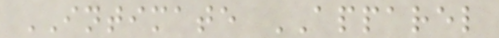INTIMATE APPAREL
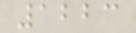1223
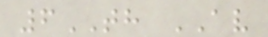6TH AV
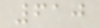610
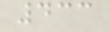433
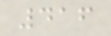416
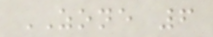ZONE 6
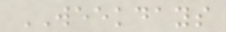WEEKDAYS
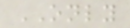ONLY
